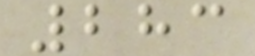283
